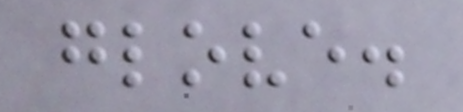glove.
